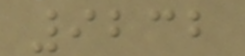9232
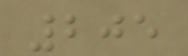205
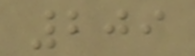209
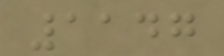1147
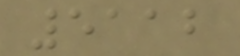5112
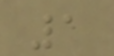1
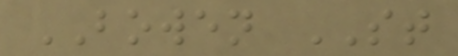BOWEN ST
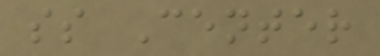ss Center
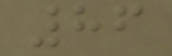86
